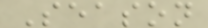Season
